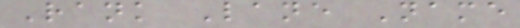Rank Lane Name
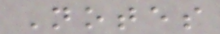Notes
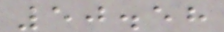50.58
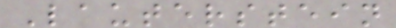Lauterstein
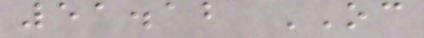51.12 OC
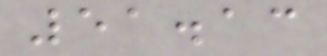51.13
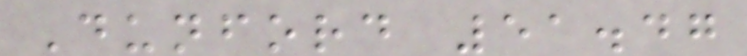Dunford 51.47
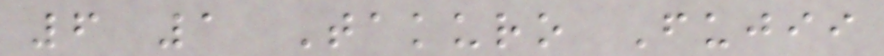6 1 Takuro Fujii
